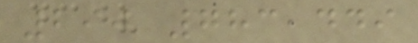290 783,449
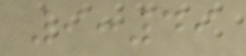9:49
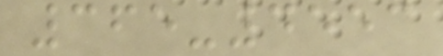365-4553
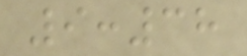9:38
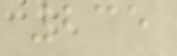235
